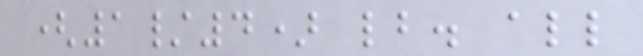(1/4) lb. all
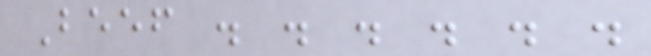Beef . . . . . .
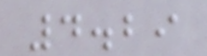4.29
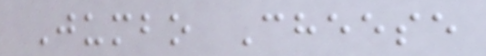Jumbo Cheese
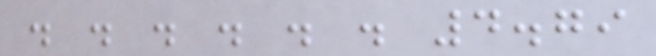. . . . . . 4.79
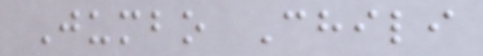Jumbo Chili
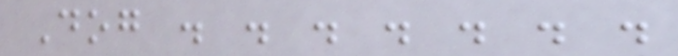Dog . . . . . . .
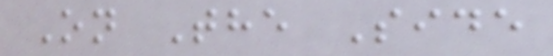On The Side
